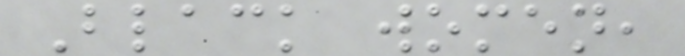Black women,
